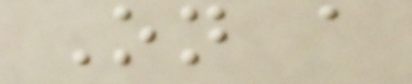On a
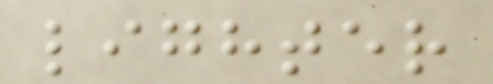lighter
